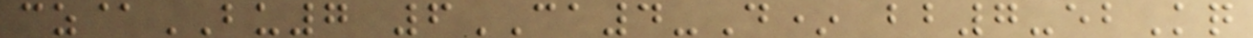cz@BU7 6CA4-D* bb7-ebKq
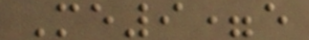Me9=e
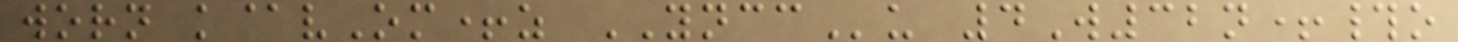worn k@vOm+z YNCCu 4W32n+#o
